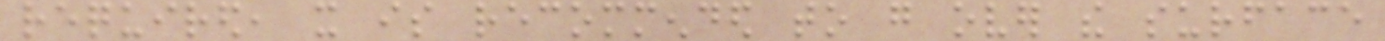required, it is recommended to go over the surface
